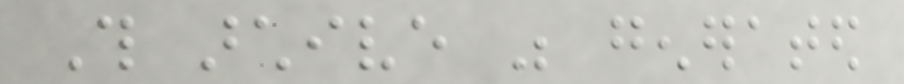This archive was generated
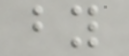by
